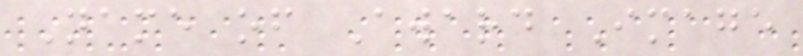Name of Award Image
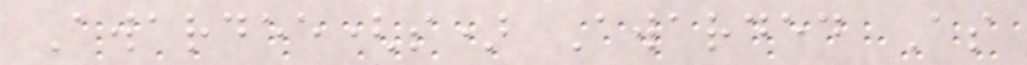Awardee(s) Awarded As
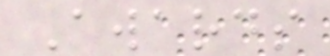Awards
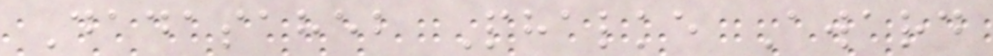Dadasaheb Phalke Award
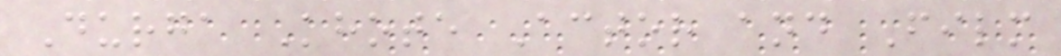Durga Khote Actor and Film
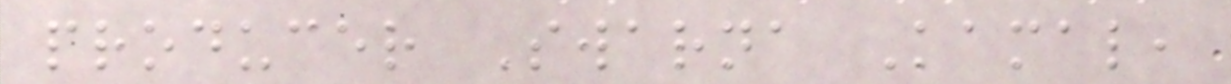producer Swarna Kamal,
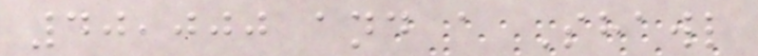40,000 and a Shawl
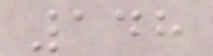148
